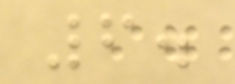6.
